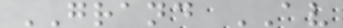GRAND AV
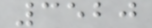3520
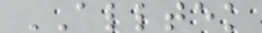ALLTEK
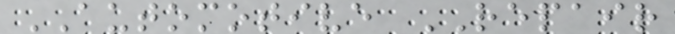AUTOMOTIVE REPAIR
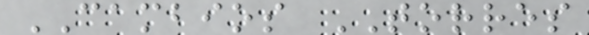CAMBIOS TORRES
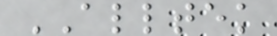ALLTEK
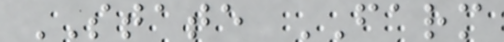STATE FARM
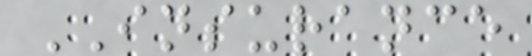INSURANCE
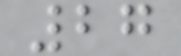27
